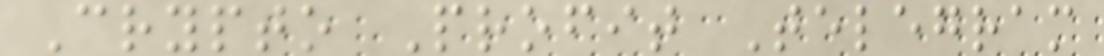Crypto Profit Telegram
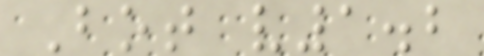Bot v1.2
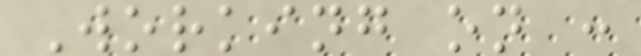Working on :
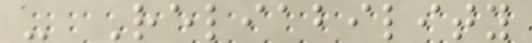- Reliability
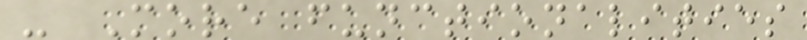- More functionalities
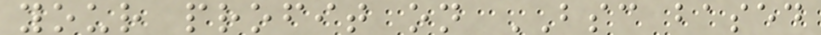your profit on BSC based
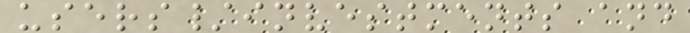users/investments and
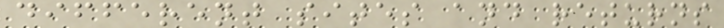different sites and returns
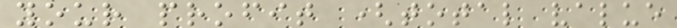your profit (total value
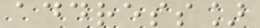address]
